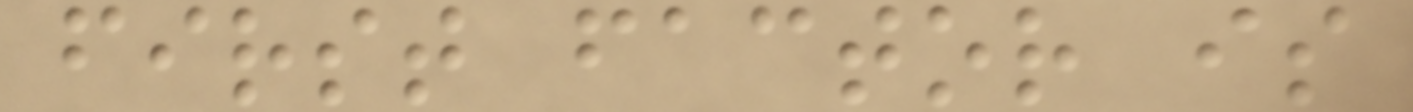first factor is
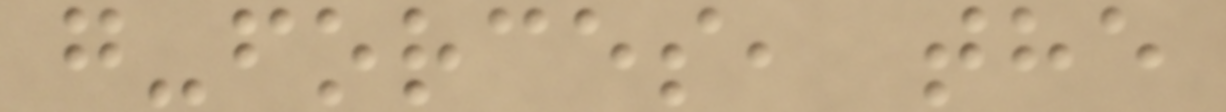g-forces, the
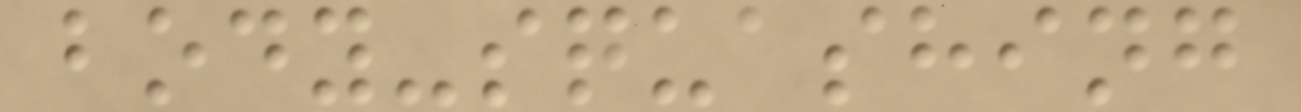body-squashing
